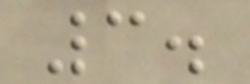3.
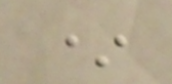*
